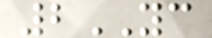2YC
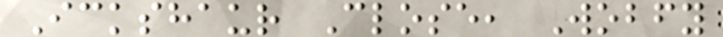Ickshaur Close, Wobfy
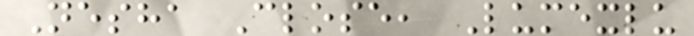Nesha Close, Lumexlu
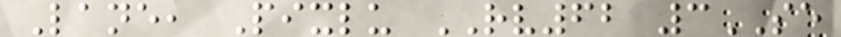Lane, Pixlu RV62 3SE
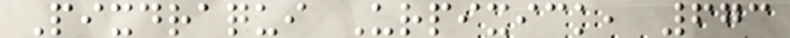Pixdraqui Urpixick, 673
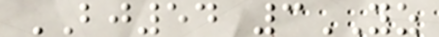BJ54 3YZ
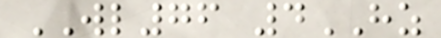WL76 4HZ
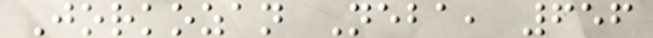Jorkozan Neba, 656
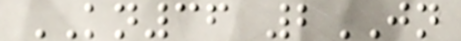KN36 2JN
